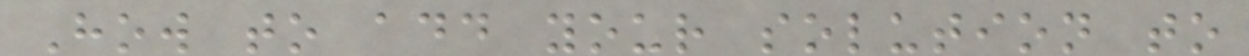How to add your solution to
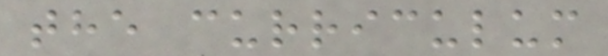the curriculum
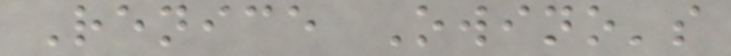Renice Owino's
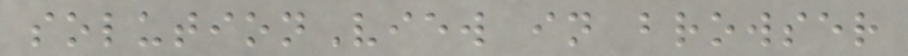solutionView in browser
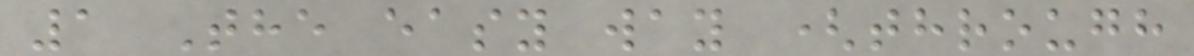1 The easy way (through
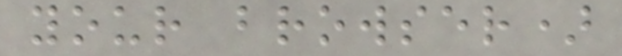your browser)
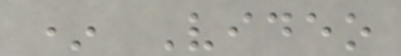* Video
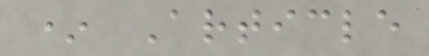* Article
